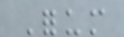Forum
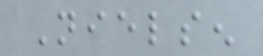Nielsen
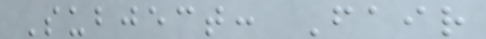Subject: Fair
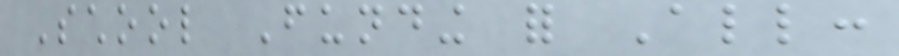School Funding for All:
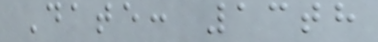Date: 13th
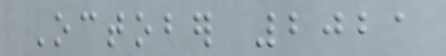October 2021
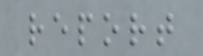report
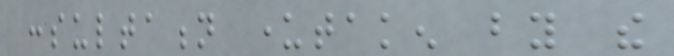consultation undertaken by the
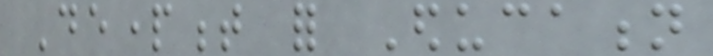Department for Education
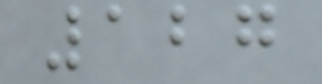127
